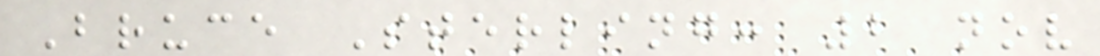Bruce Sterling: 2 nov
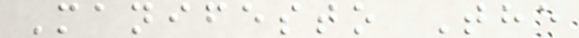Manifesto The
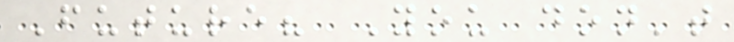Future? You don't
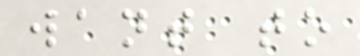want to
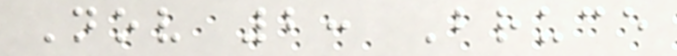Nov 2: Bruce
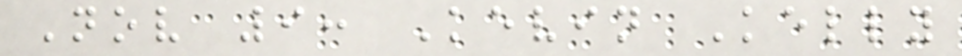Nov 9: Kevin Kelly
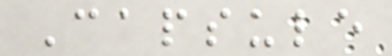Capsule
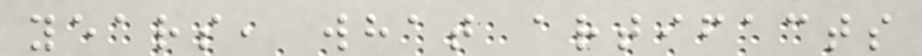years, what artifacts
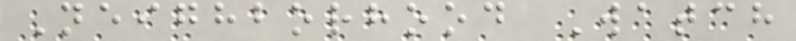Neighborhood Watch
